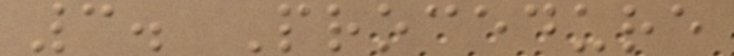3. Procedure
